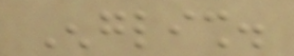English.
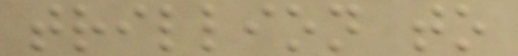trillion to
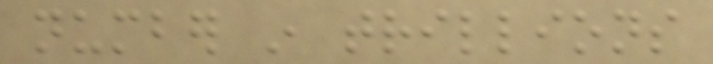number in trillions
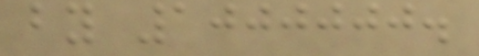by 1000000.
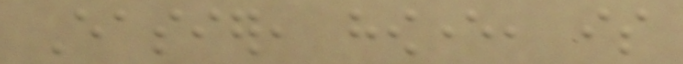Easier, however, is
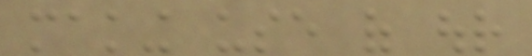making use of our
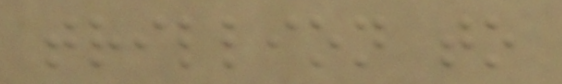trillion to
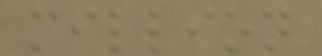million
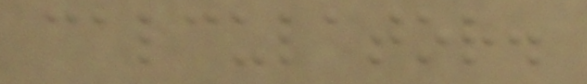calculator.
